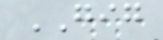GIG
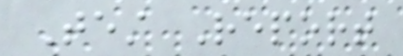Test Report
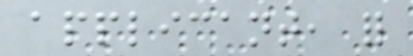applicant, for
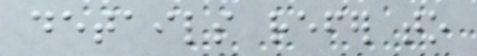details refer to
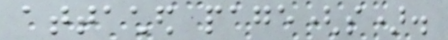attached page(s).
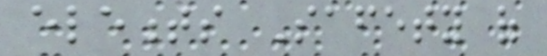elements Safety of
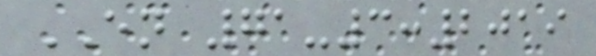EN 71-3:2019
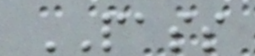PASS
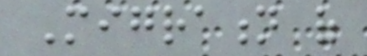Migration of
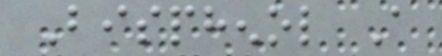Bisphenol A
